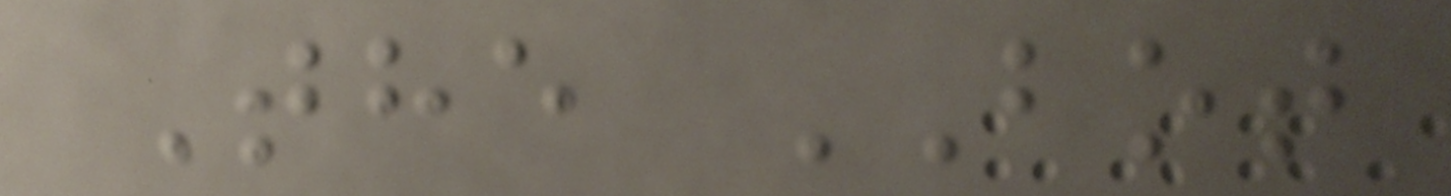The BOT
